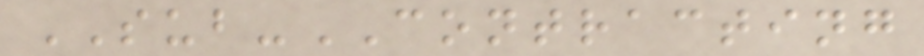SUB-CONTRACTING
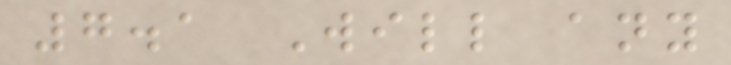7.1 Will any
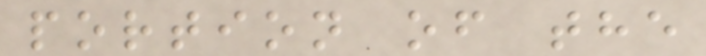portion of the
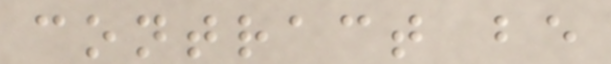contract be
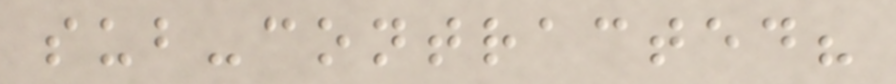sub-contracted?
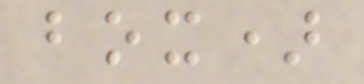box)
